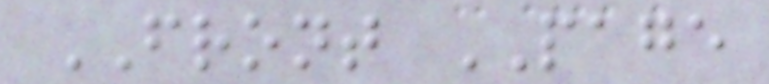FRONT PAGE
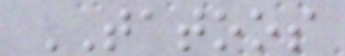TATOOS
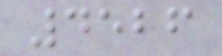4526
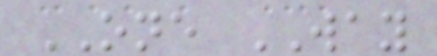ONE WAY
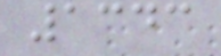1343
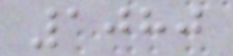1080
